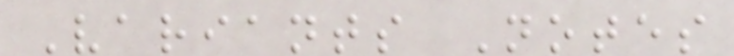Variants Notes
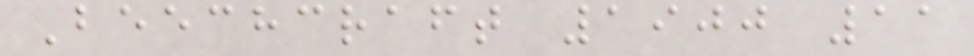Beechcraft 1900 11
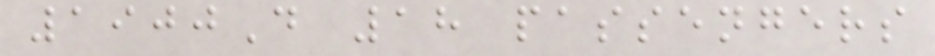1900D 18 passengers
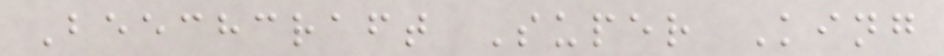Beechcraft Super King
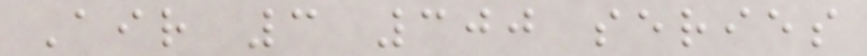Air 3 300 series
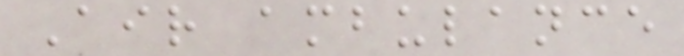Air ambulance
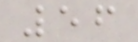56
